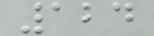124
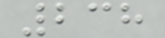238
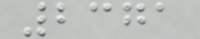2371
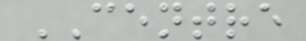CENTRE
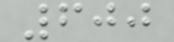600
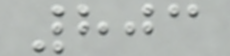803
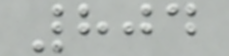804
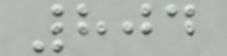804
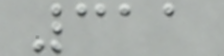311
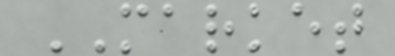MARKET
